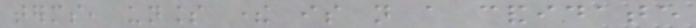terms, unless there is not a candidate
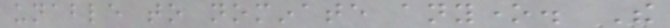unable to nominate anyone. The
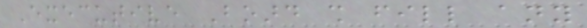Executive Board shall fill any
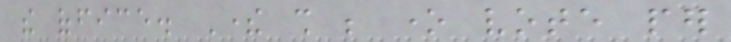the office. There shall be one vote per
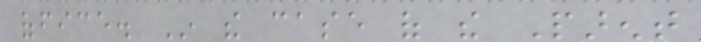office. In the case of the Parent
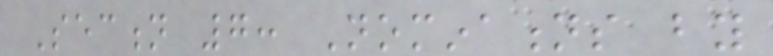Section 7: Nominations by
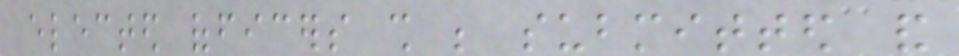elected officers shall be submitted and
